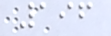196
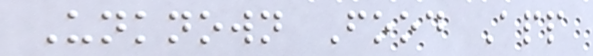Unknown Food App
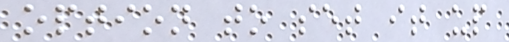option to set it up
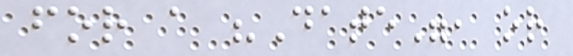for a "Date", or
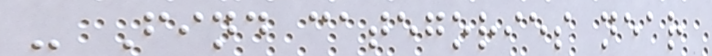- Find categories near
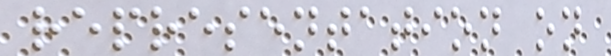representation on
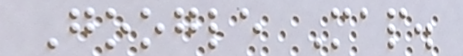Google Map.
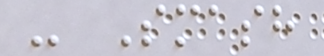- Smash
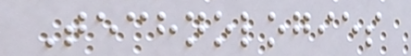Technologies
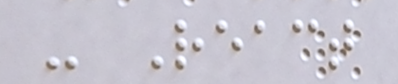- React
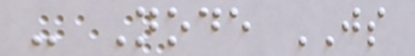- Node JS
